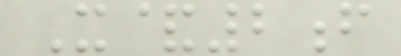X&2f
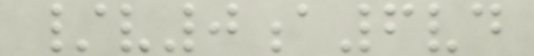/v0a6vd
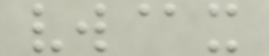vw@x
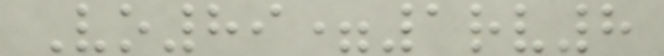Vo89=1rv8
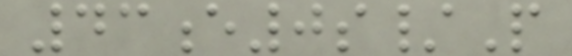43e0s/P
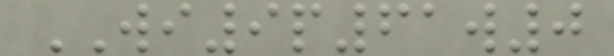WI9p61w0
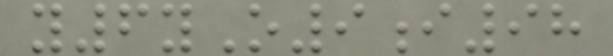y6yO9i98
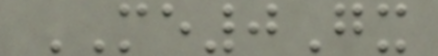ME0Gx
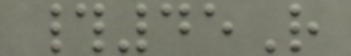#45R
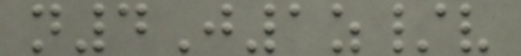n4J1z/v
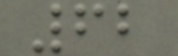62
